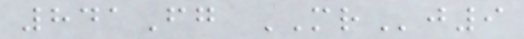841Fg MRj9
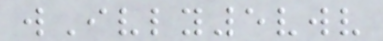wIvly5vwv
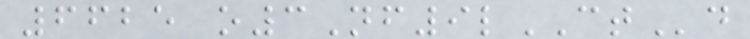6625 o3Nf9lCTd
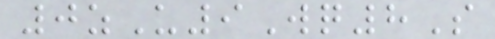0zU9Wq8S
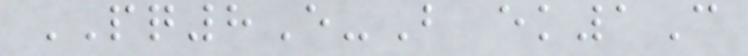PQ8E-B ek1C
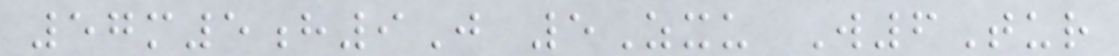57m5h9J 5Zxu W6Tur
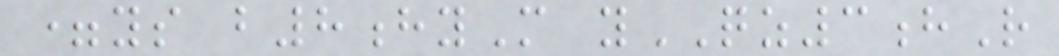=ys b8hyM yQZ3hR
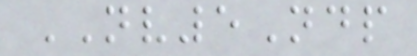NV5Ndp
